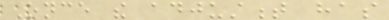Once the adjustment has
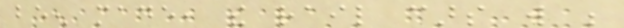been made, the rail cars will be
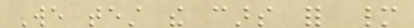We test the cars for many
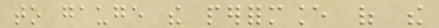to gauge the performance of the
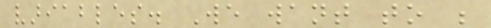variables. We want to be
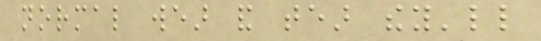normal wear and tear they'll
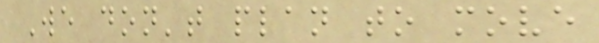We don't plan to move
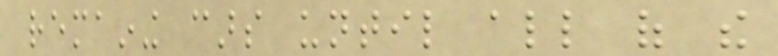remaining cars until all of the
